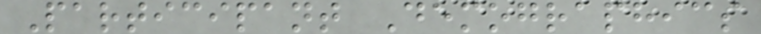Participant Demographics
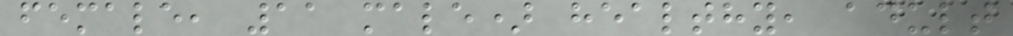female, 11 male) healthy, adult
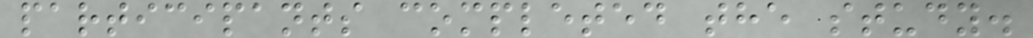participants completed the study.
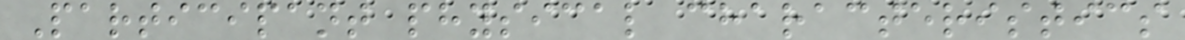Participant physical characteristics
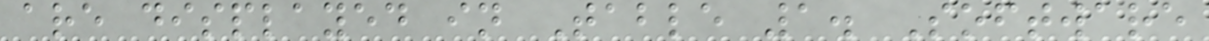are displayed in Table 1. Software
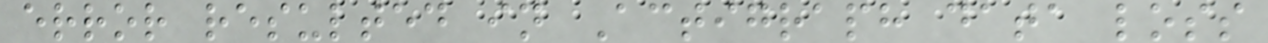error resulted in Actigraph data loss
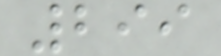299
